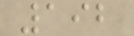192
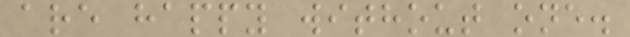are happy without one.
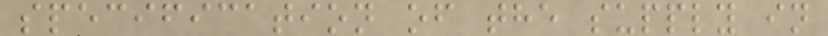specification of the supply in
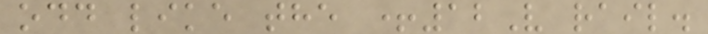odd like the +12V rail.
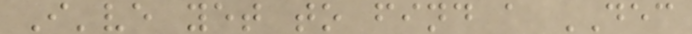I've yet to find a DEC
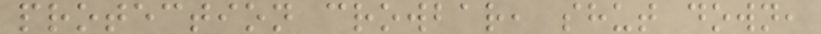protection crowbar, shut down,
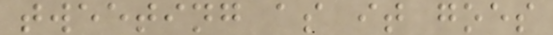tweeting as it goes
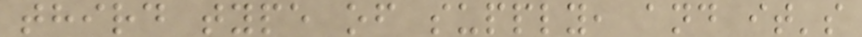third type of supply, and it's
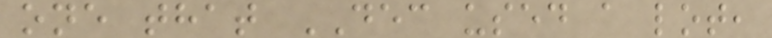one that DEC used a lot,
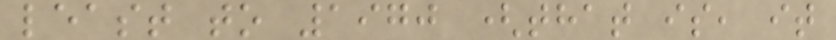least to 1970 (that is, it
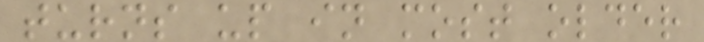turns up in most older
